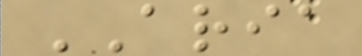ARIA
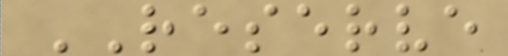RESERVE
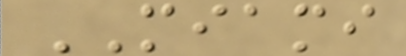MIAMI
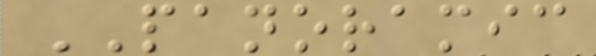PANORAMIC
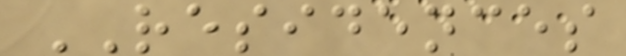RESIDENCES
